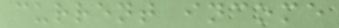current income
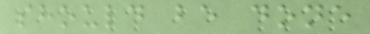should be done
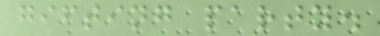gifting party.
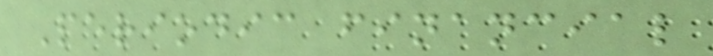Periodic financial
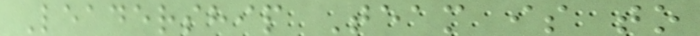Leadership Team is to
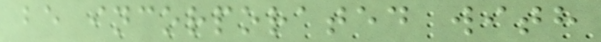be incorporated with
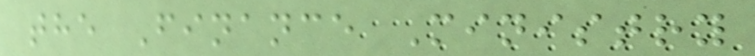the Finance Ministry
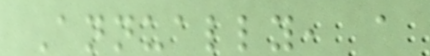Annually, a
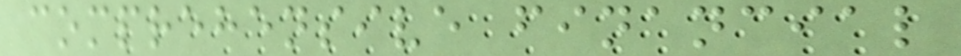comprehensive financial
